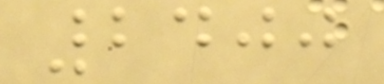2400
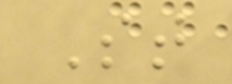St
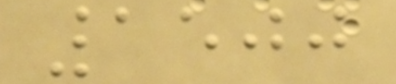1500
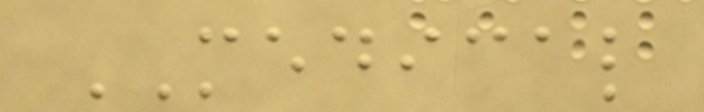MEDICAL
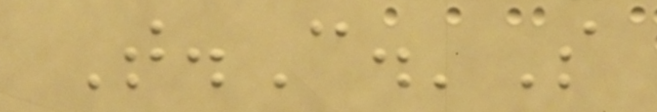T.C.'S
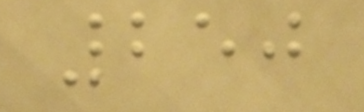250
